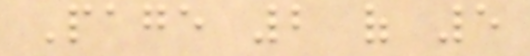Page 2 of 5
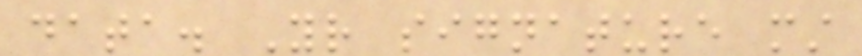data. Your signature must
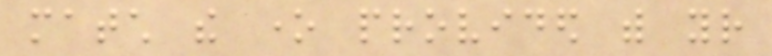match the one provided with your
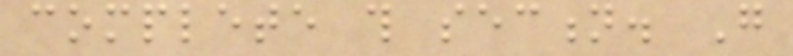complete this section. Go
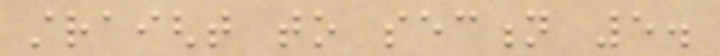straight to section 5.
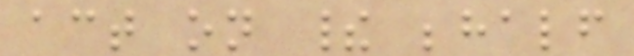act on their behalf
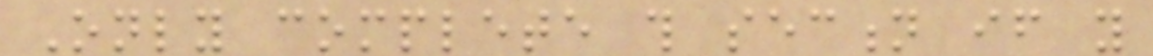Only complete this section if you
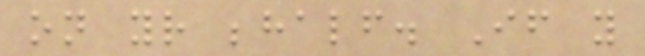on your behalf. If you
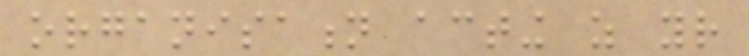organisation acting as your
